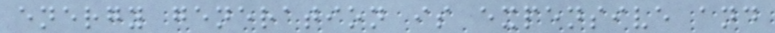energy generation is expensive and
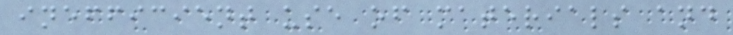inefficient use of materials and
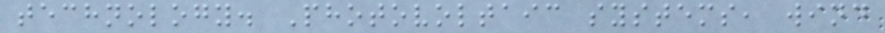technology. Photovoltaic systems, wind
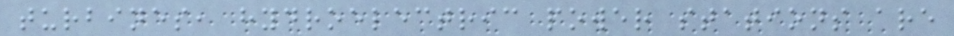turbines, hydroelectric power stations are
